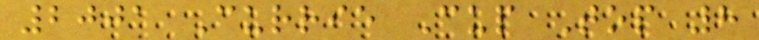2001 Currie Cup Top 8
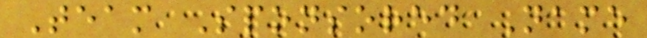Team Sponsored Name
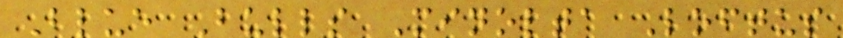Blue Bulls Minolta Loftus
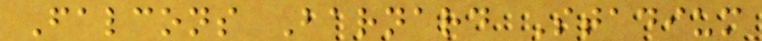Falcons Barnard Stadium
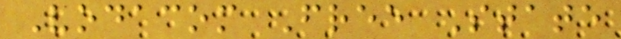Vodacom Free State
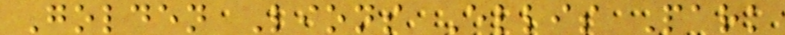Golden Lions Ellis Park
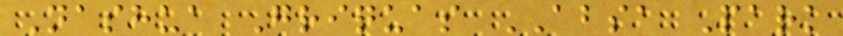Nashua Griquas ABSA Park
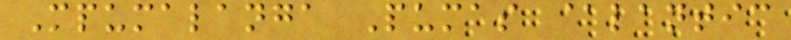Mpumalanga Pumas @lantic
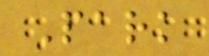Park
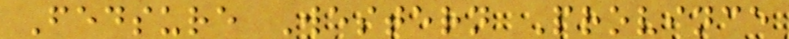Fedsure Western Province
